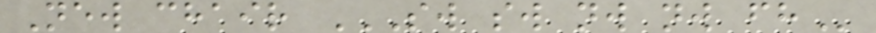New chair SW SW NW NW FH
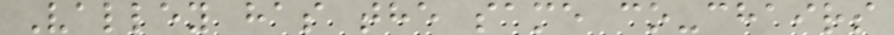Valley has the same co-chairs
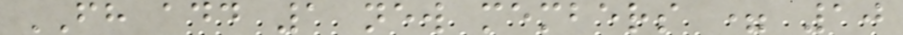FH add 1 new members = 10
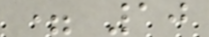= 10
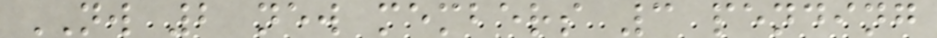NW 2 new members 3 pending
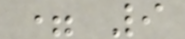= 9
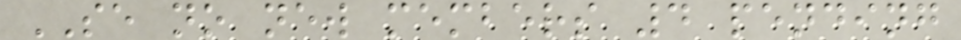SE no new members 4 pending
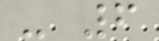- 6
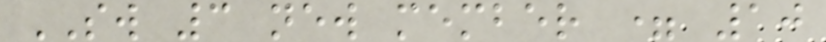SW 3 new member = 10
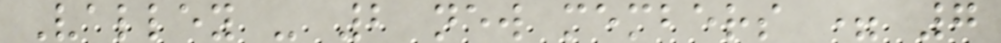Valley - 2 new members = 7
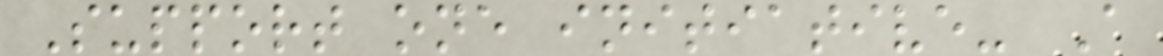Support one initiative- A
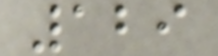129
